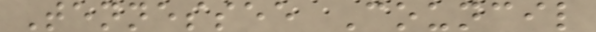Tennessee Council
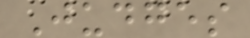Judges
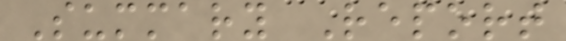Summary Report
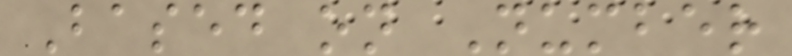Based on Number
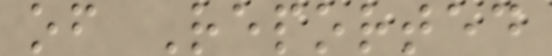of Reported
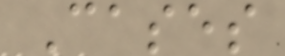Cases
